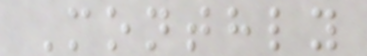Monthly
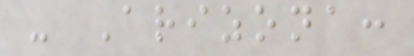- Arizona:
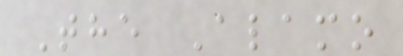The Alamo
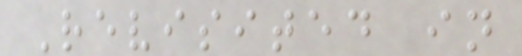Revisited in
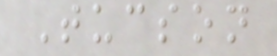Tucson
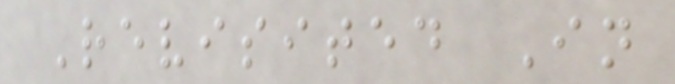Revisited In
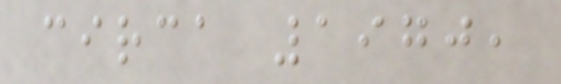circa 1970,
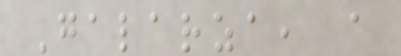Galarza, a
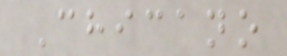Chicano
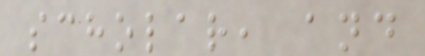scholar, and
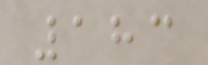183
